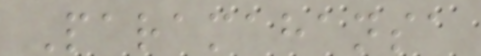Paramahansa
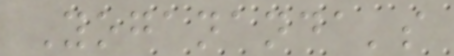Yogananda's
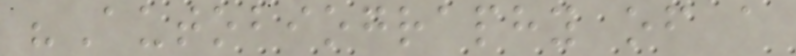"Autobiography of a
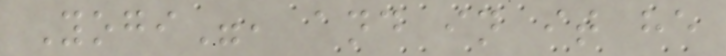Yogi", and in it he
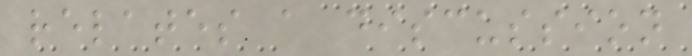relates a discussion
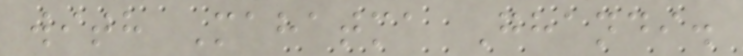with Mahatma Ghandi.
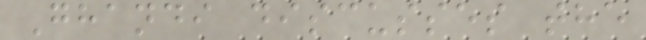Ghandi discusses the
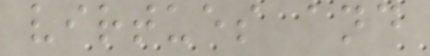virtues and
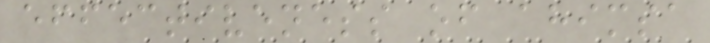effectiveness of ahimsa
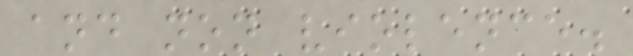and non violence.
